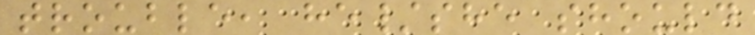trouble, he/she should
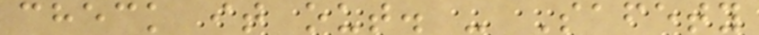check it out. - Safety
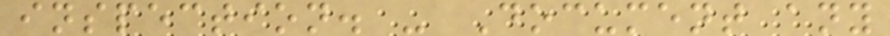inspection. - Document any
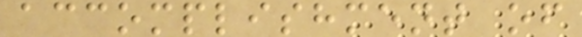accomplishment of
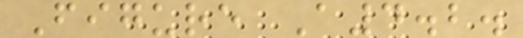Figure A4.2.
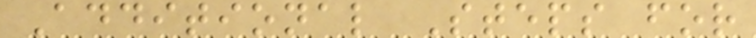Additional Steps for
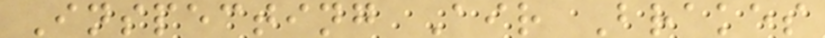Inspecting Air Brakes
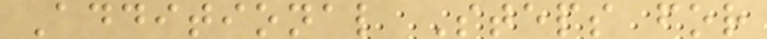Additional Steps for
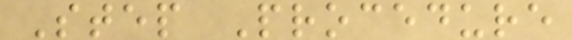Step Procedure
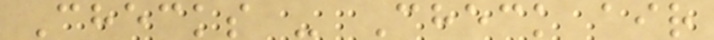Checks - Check air
